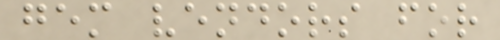gem vendors for
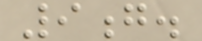9g.
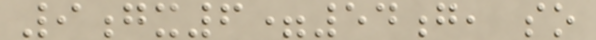9gx6=54g, so
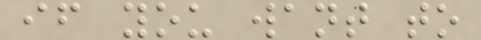if you want to
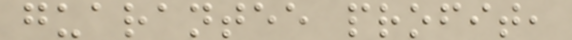guarantee profit,
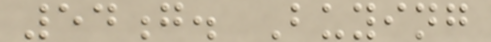54g. Buying
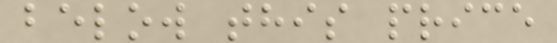below this price
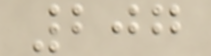207
